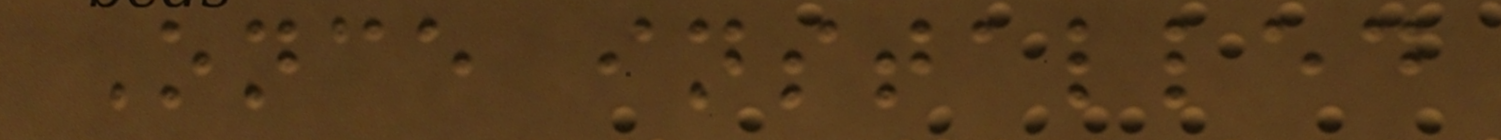Once installed
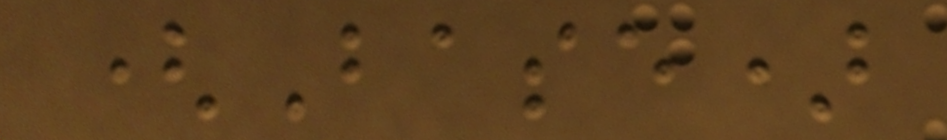(Base)
